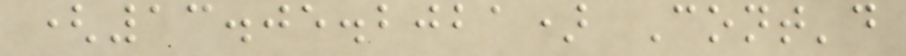(13.05.2021) Cont'd
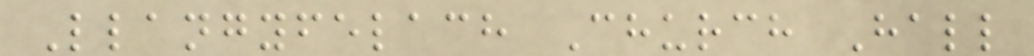Llangyfelach Church Hall
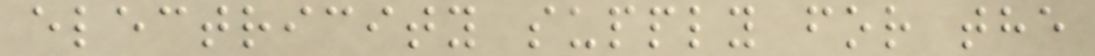electricity supply for the
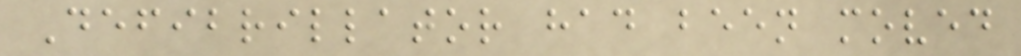Defibrillator had been moved
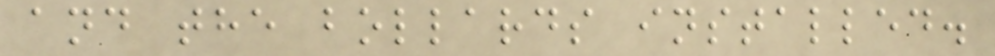and the bollards installed.
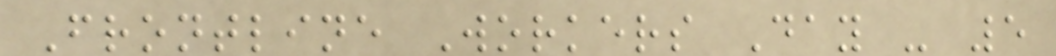Frontline Workers Day - 5
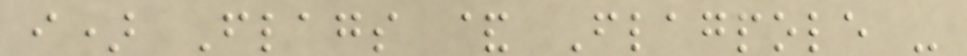i) Flags & Flagpole -
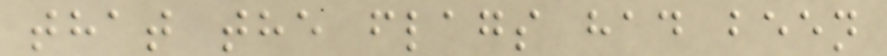that the flags had been
